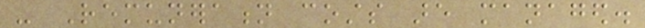- Remuneration costs are managed.
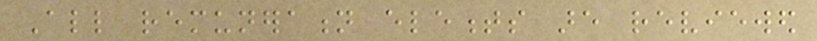All remuneration elements are reviewed
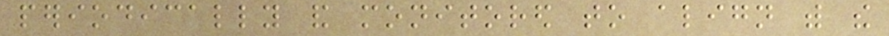periodically and monitored to align with the
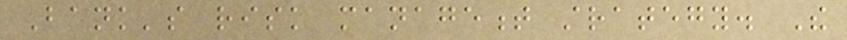Bank's risk management strategy. The
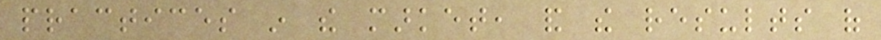practices in the market, and the results of
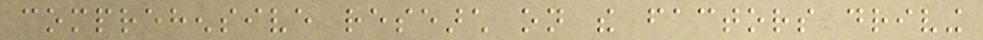comprehensive research on the factors driving
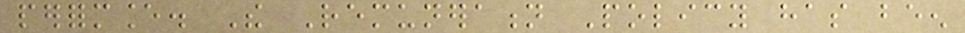performance. The Remuneration Policy has been
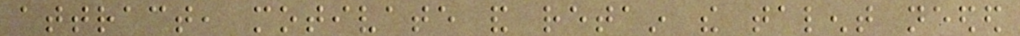attract, motivate and retain the talent needed
